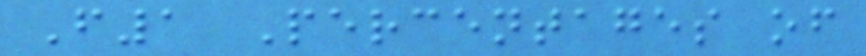F1 Percentages of
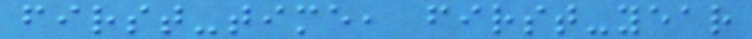first-time, first-year
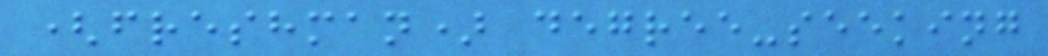(freshman) degree-seeking
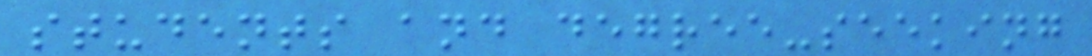students and degree-seeking
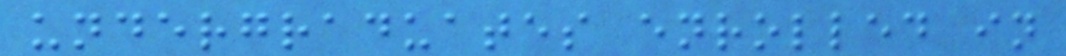undergraduates enrolled in
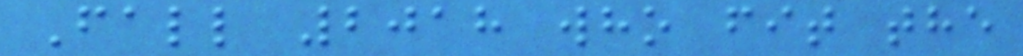Fall 2018 who fit the
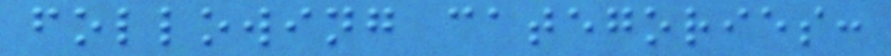following categories:
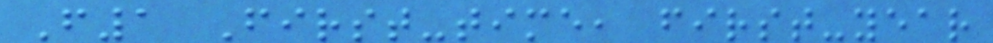F1 First-time, first-year
